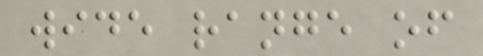wide range of
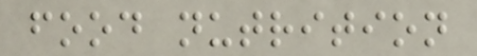food nutrition
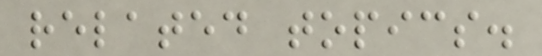related topics.
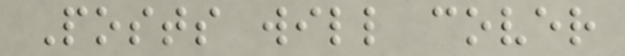Posts will cover
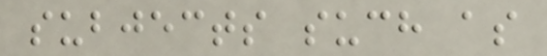subjects such as
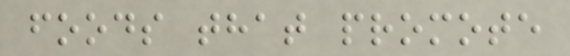foods that promote
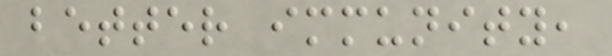better immunity,
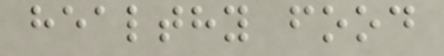healthy food
